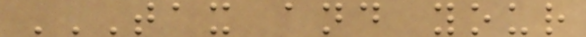TAX AND YOUR
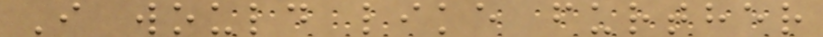I would like further
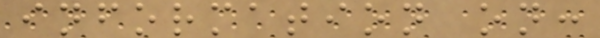information on:
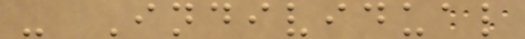- Individual
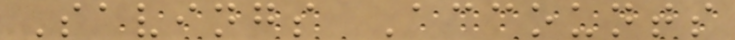Savings Accounts
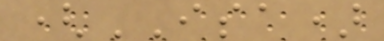(ISA)
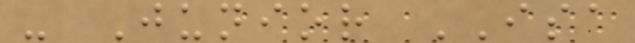- Junior ISA
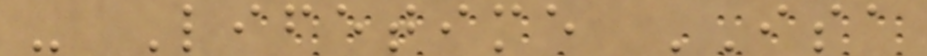- Lifetime ISA
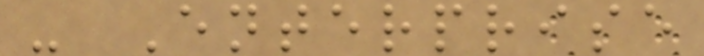- Enterprise
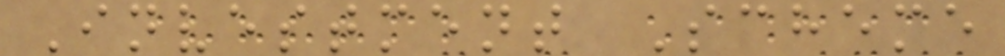Investment Scheme
